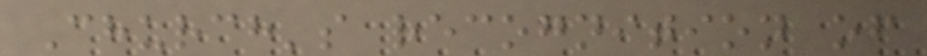Church's recognition of
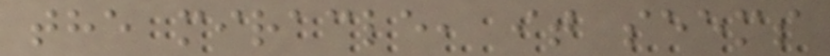the miracle, it seems
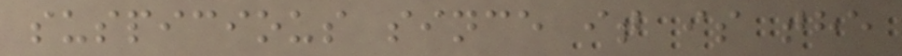suspicious since it is the
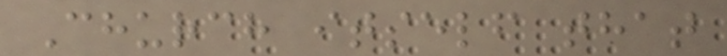Church itself that
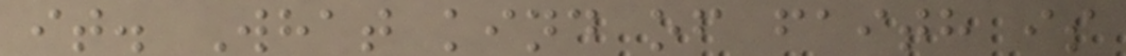it. What kind of faith is
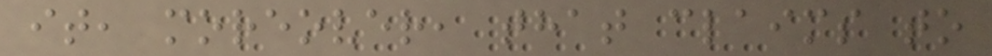it, moreover, that claims to
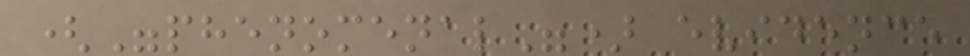("phenomenal") evidence
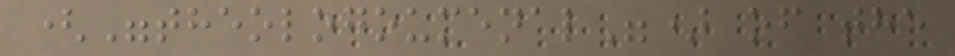("theologoumenal") of the
